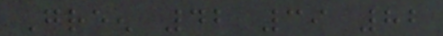Green 42 39 82
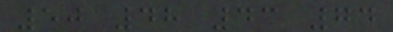50 48 43 74
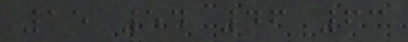15 54 46 63
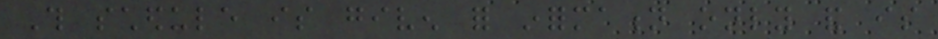This schedule is given for information only and is
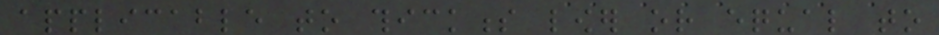applicable to thickness lower or equal to
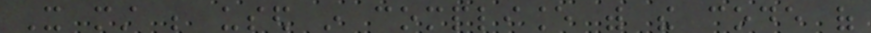It must be used in compliance with the code of
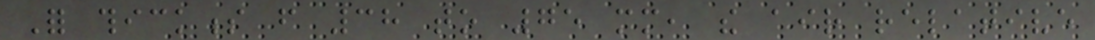For thickness from 38 to 75 mm, the air relative
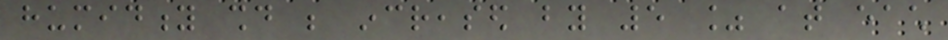humidity should be increased by 5 % at each
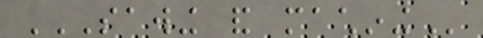SAWING AND MACHINING
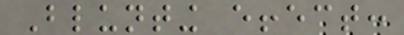Blunting effect:
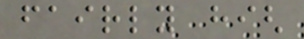fairly high
